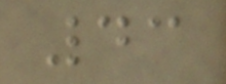43
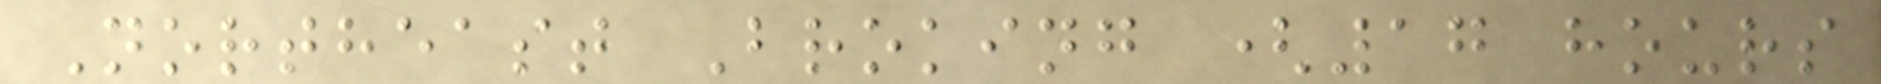Northeast Broking (17 hours
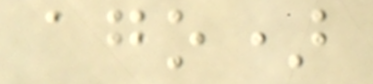ago)
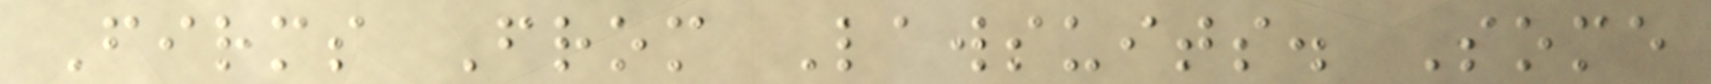Firms From Lawsuits. Some
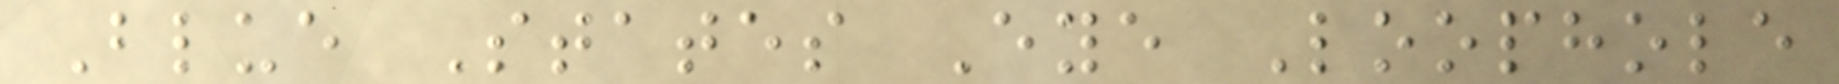Blue States Eye Loophole
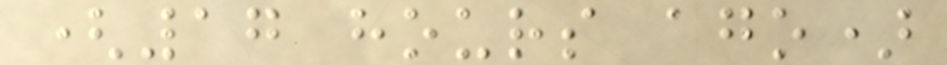(17 hours ago)
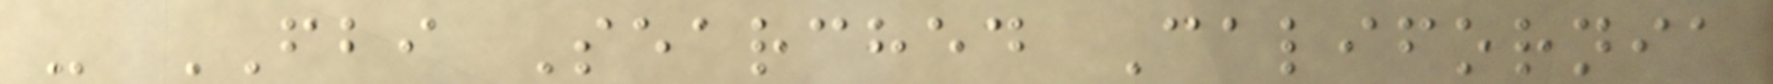- FBI Searched California
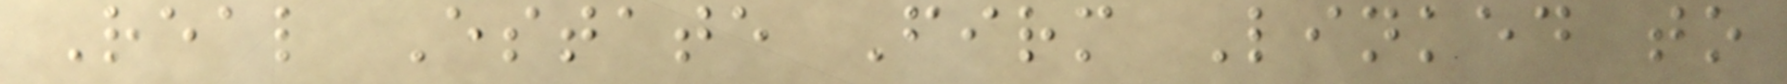Real Estate Firm Linked to
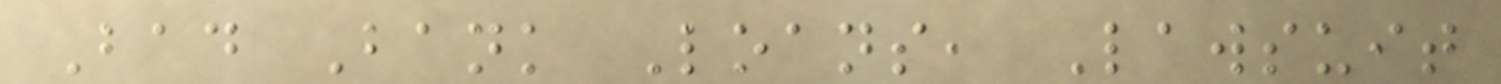Bad Bank Loans, Lawsuit
